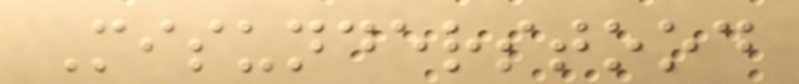Misunderstood
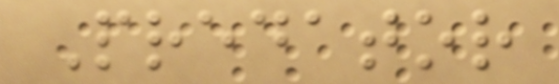Predator
